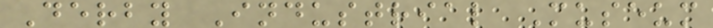Derby Industrial Museum
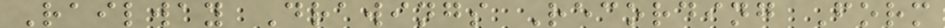Railway Drawings Recording Form
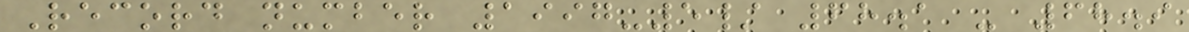Record number 1997-5/ 68.1 - 68.9
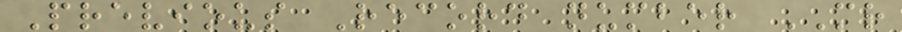Previous Record number MR
